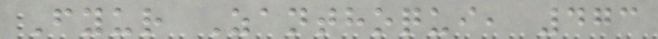Fyur Zanthoqui, 473
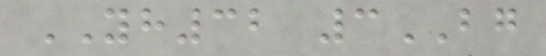YH32 3BG
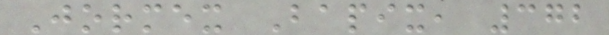Jormex Bapix, 372
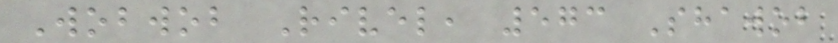Wobwob Rivel, 573 Shawob
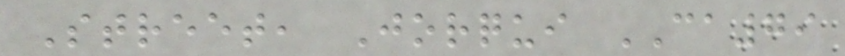Street, Jorqui CA79
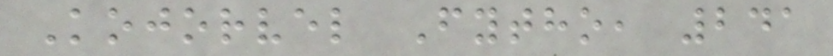Kojorvel Fytho, 241
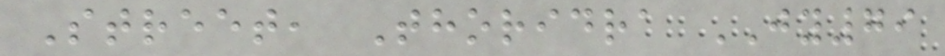Street, Thoridra JY79
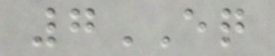7EQ
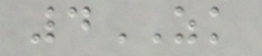4ZK
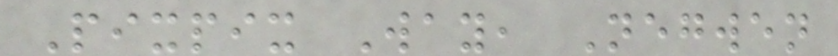Pixpix Way, Negwen
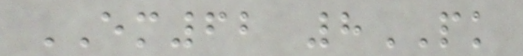EM62 8PK
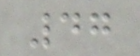47
